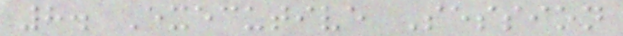8. Executive Session
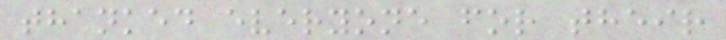thanked everyone for their
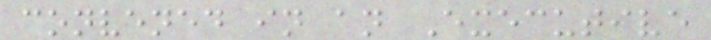convened in an Executive
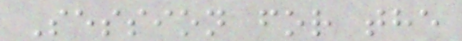Session for the
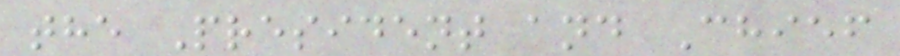the President and Chief
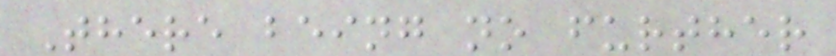There being no further
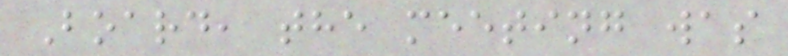Board, the meeting was
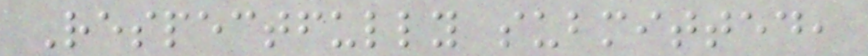Respectfully submitted,
